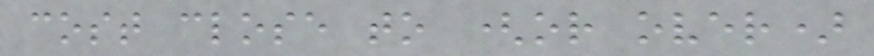cost close to (or over)
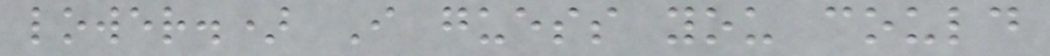lower.) I guess you could
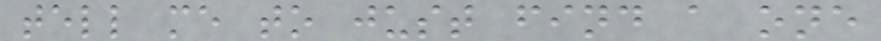tell me to just find a one
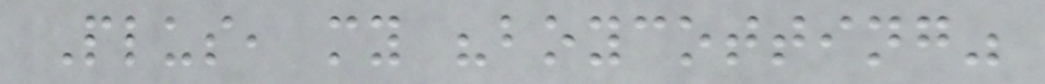Plus, my "boycotting"
